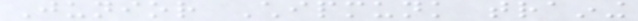Junior Chipmunk training
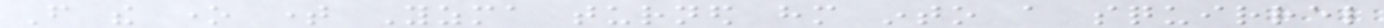From the one time Yzma turned him into a squirrel
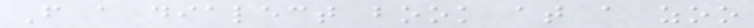From a dialect book at a zoo
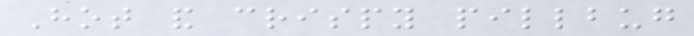Hot and crispy pillbug
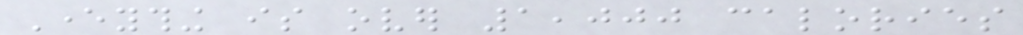Everything is over 1,000 calories
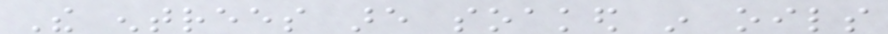The entrees are soaked in oils
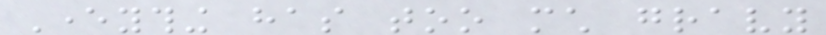Everything has too much gravy
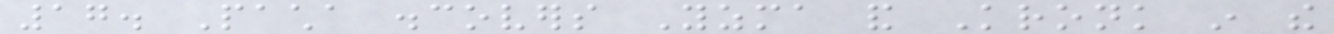17. Pacha discovers Yzma and Kronk in the
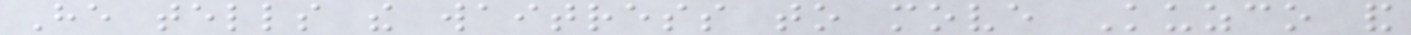He tells the waitress to move Kuzco and
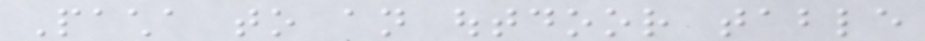Pacha to an outdoor table
